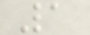1
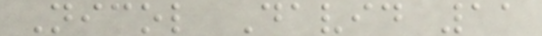Nicol David 11
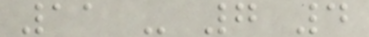11 - 7 4
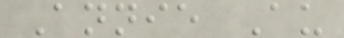Annie Au
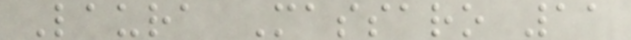Laura Massaro 11
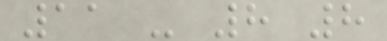11 - 8 8
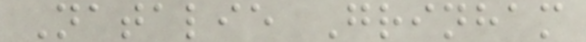Natalie Grinham
